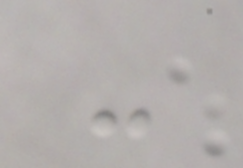-
